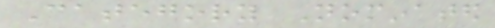Category Nominated
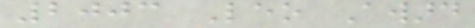2003 Leo Award
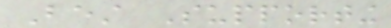Best Supporting
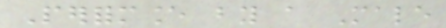Performance by a Male
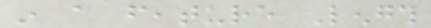in a feature Length
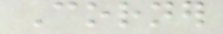Corner
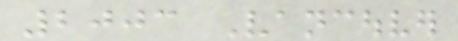2003 Vancouver
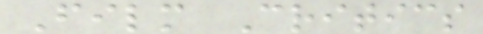Film Critics
